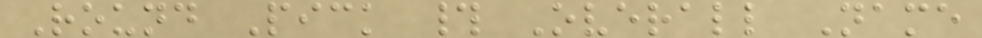Round Pick # Overall Name
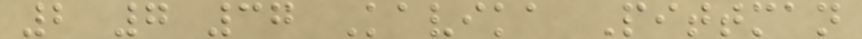2 7 37 Kavika Pittman
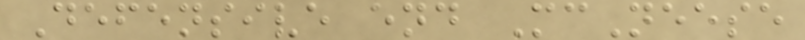Defensive end McNeese
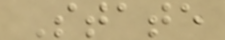State
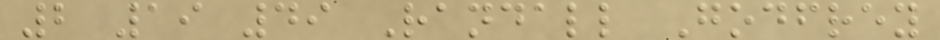2 19 49 Randall Godfrey
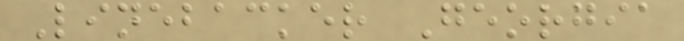Linebacker Georgia
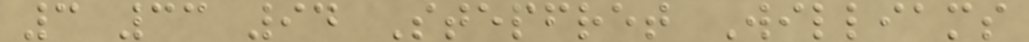3 33 94 Stepfret Williams
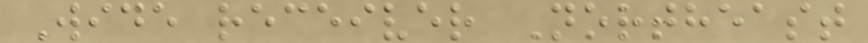Wide receiver Northeast
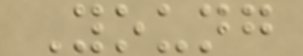Young
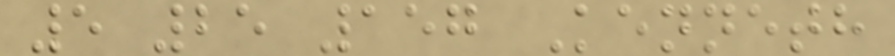5 25 157 Kenneth
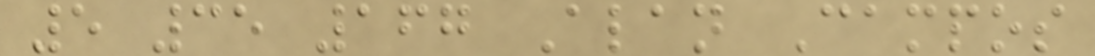5 35 167 Alan Campos
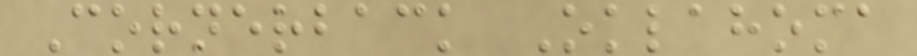Cornerback Oklahoma
